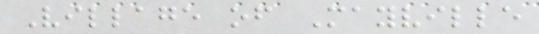Village of Mayville
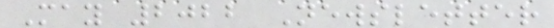May 2022 Newsletter
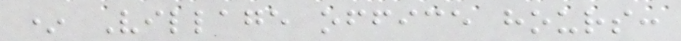* Village office hours:
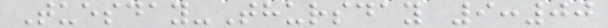Tuesday-Thursday 9:00
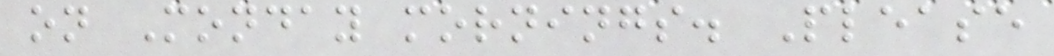on Monday mornings. Please
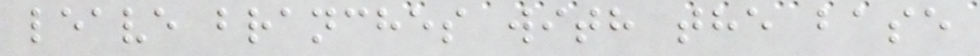leave branches with the base
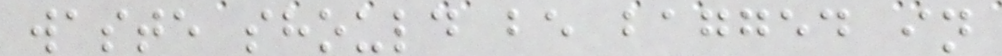waste should be bagged in
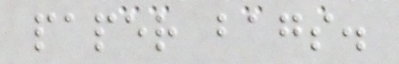paper bags.
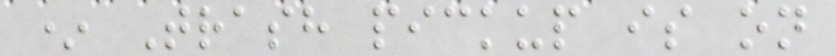* Trash pickup is on
